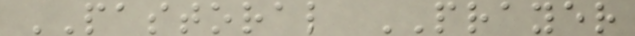PASTORAL PRAYER
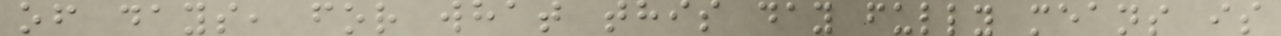of days, for what this day fully means is
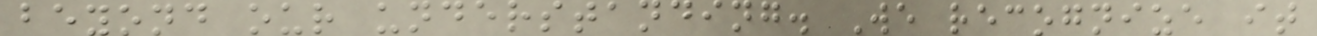beyond our understanding. We recognize it
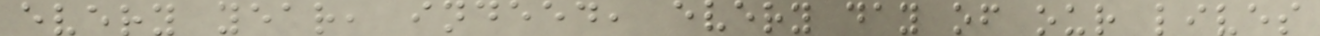every year, indeed, every day of our lives
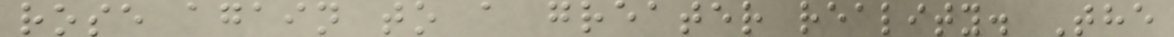rose again to a greater reality. The
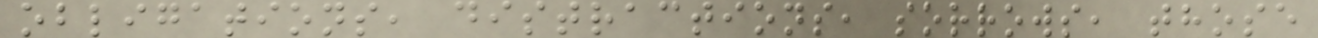obligations, distractions, sorrows, those
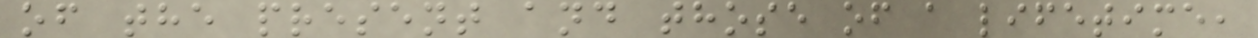of the present and those of a lifetime,
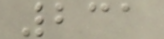231
